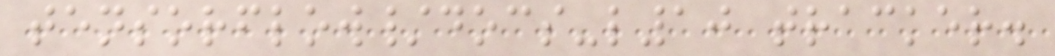tensorflow/docs-l10 tracker.
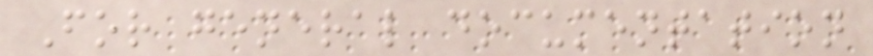For general documentation
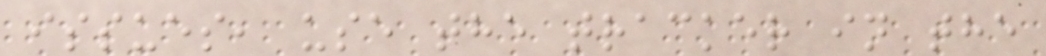issues, use the tracker in the
